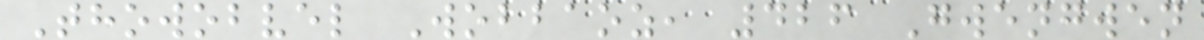Thowobvel Wobbaoz, 426 Gwengwen
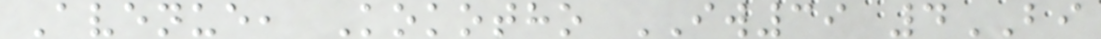Avenue, Kokotho IW39 4BI
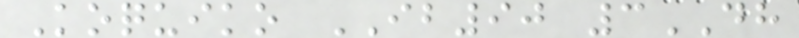Koquiko IB90 3DH
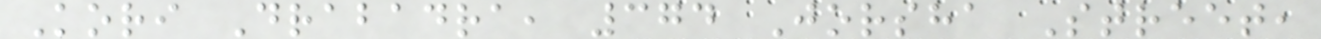Kori Drabadra, 374 Jorsha Street,
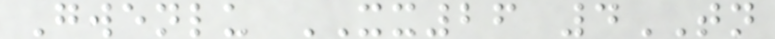Gwenlu XX26 4TN
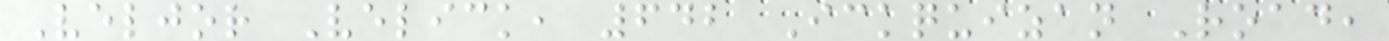Veljor Velick, 642 Ickquizan Road,
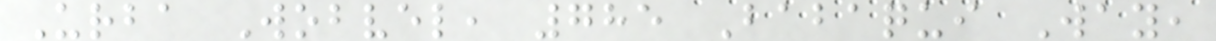Urba Wobvel, 785 Babaqui Way,
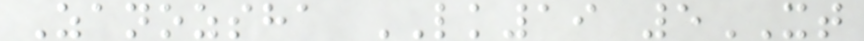Zanozsha LK19 5XT
